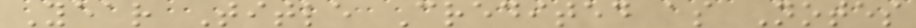Year Title Credited as Notes
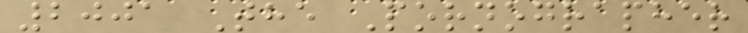2001 The Pornographer
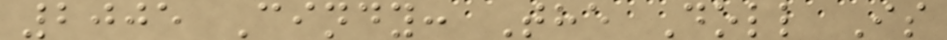2005 Cindy: The Doll Is
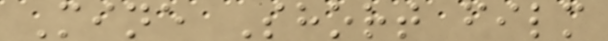Mine Short film
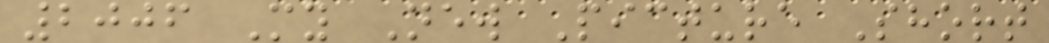2006 My New Picture Short
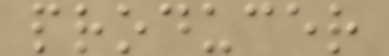producer
